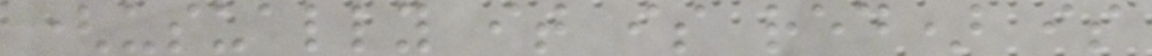(usually it is red) is
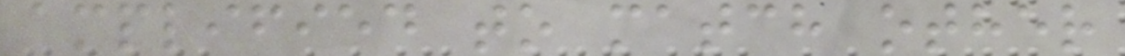amplified to match other
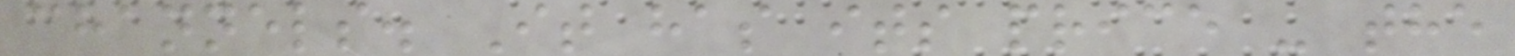channels. It has its price - the
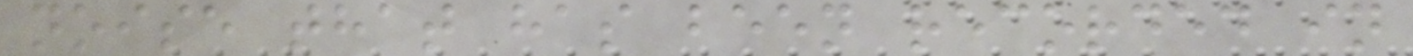noise that has been recorded in
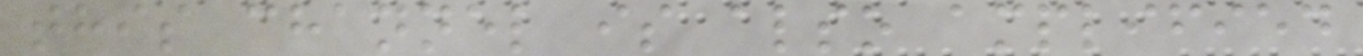this channel is also amplified
